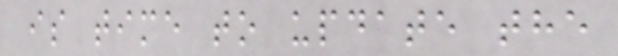is time to update the
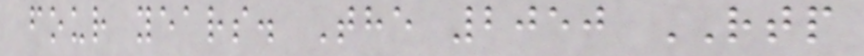four years. The 2050 RTP
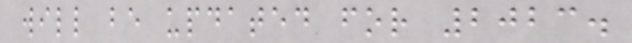will be updated for 2023.
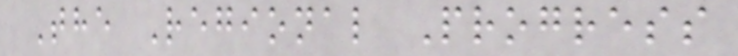The Regional Progress
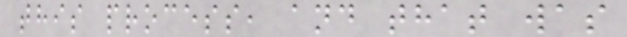this process, and that was
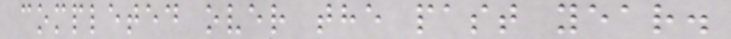completed over the past year.
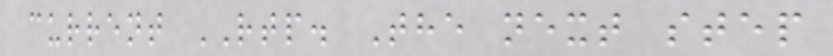current RTP. The next step
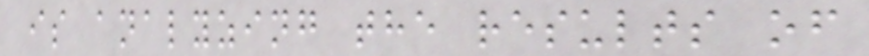is analyzing the results of
